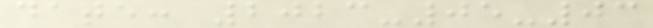date: 2023-05-03
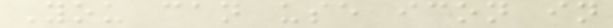You can use icon in
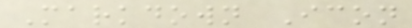Markdown Icon
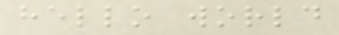hello world
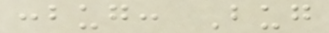:bug: Bug
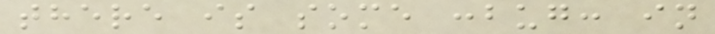there is some :bug: in
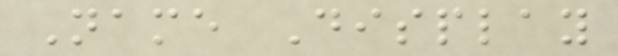Name Display
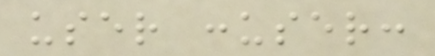user :user:
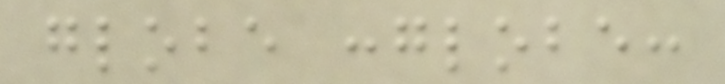globe :globe:
